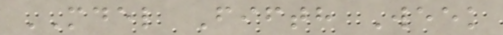MDEL Fifth Week
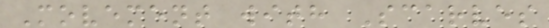Movement with Scarves
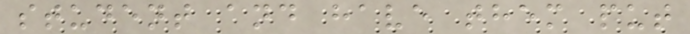student and have them put
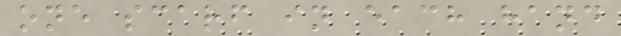one scarf in each hand
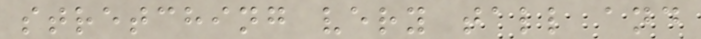stretching very tall and
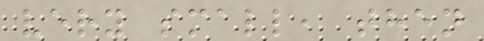very small, then
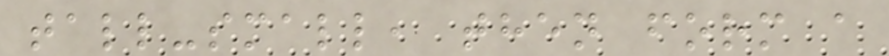tall-small, then form a
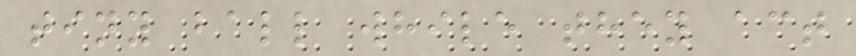tiny ball while they act
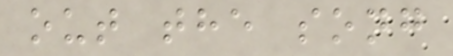out the song
